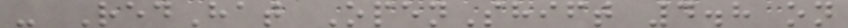- RedHat OpenShift 4.8 on
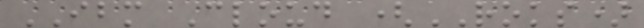IBM Cloud (ROKS)
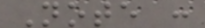Note :
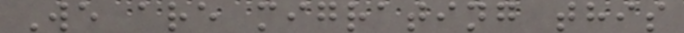We are migrating this
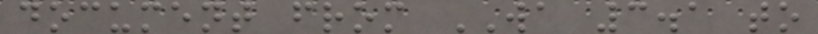document from WA 3.1 to
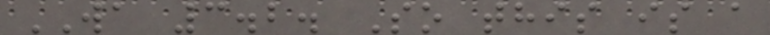WA 3.2. So this is a
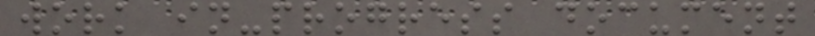work in-progress document
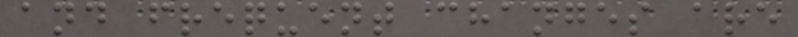and frequent changes are
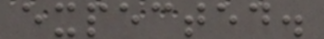expected.
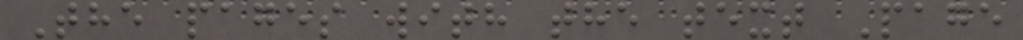The pages with the text Page
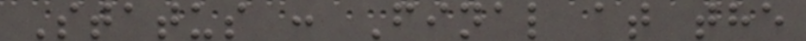Status : Final at the
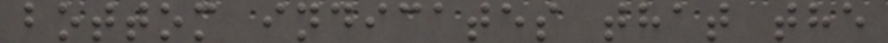bottom indicates that the
